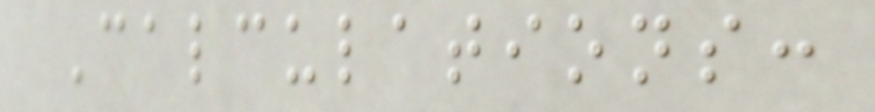Calculations:
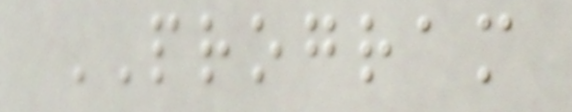PROGRAM
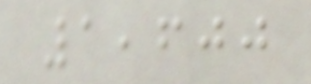1,600
